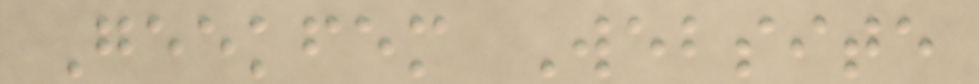Geekfem Website
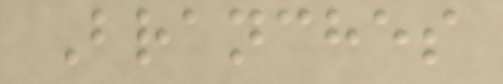Branches
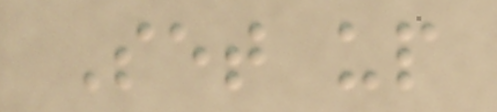Set up
